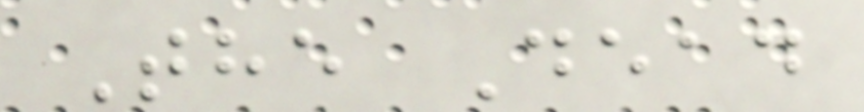The Dead
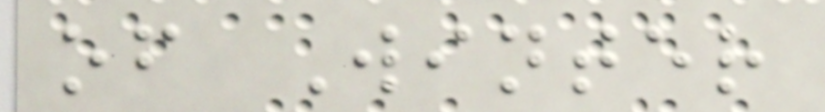of Winter
